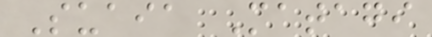Suaia Matagi
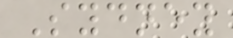Sydney
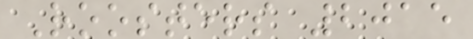Roosters 2015
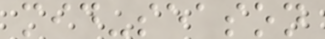mid-season
